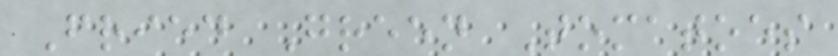Fried Green Tomatoes
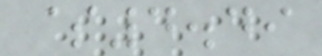$4.49
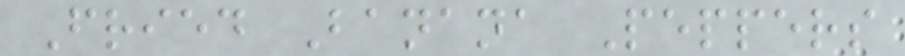Fried Banana Peppers
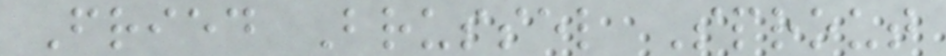Fried Brussel Sprout
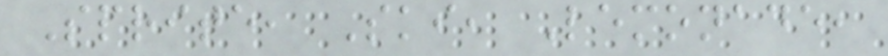Sprite, Ski, Lemonade,
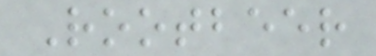Rootbeer
